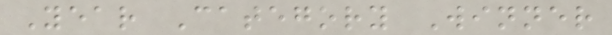Year Category Winner
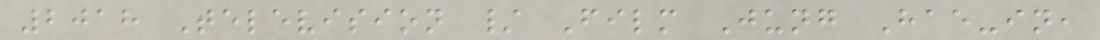2018 Television / Film Jung Hae-in,
